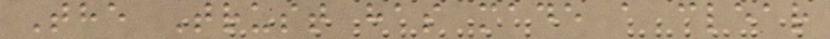The Trust has made a clear
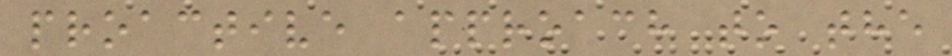proactive approach to the
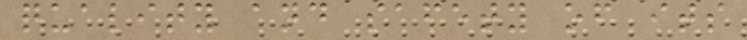quality and safety of its
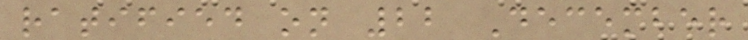ratified on 22 December
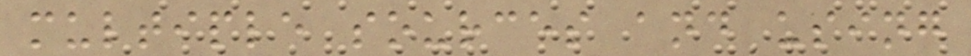multiple sources and using
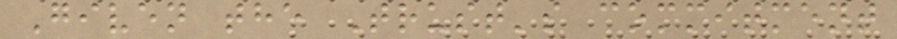Given the Trust's commitment
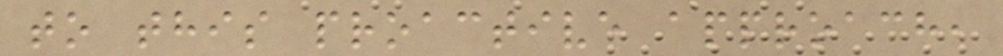to this proactive approach,
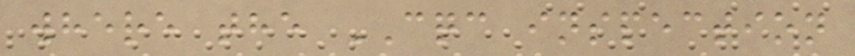where the CQC inspection
